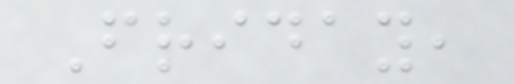Friday,
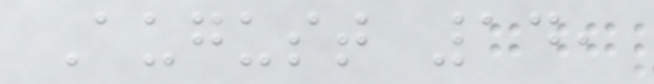August 14,
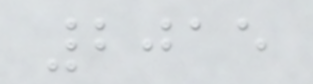2015
